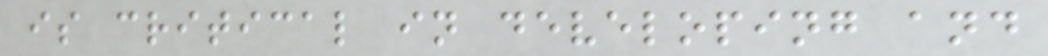is critical in developing and
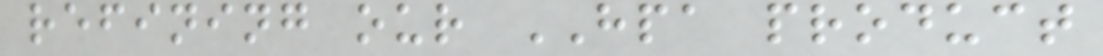refining our HPA product
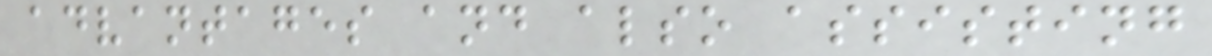advantages and also assisting
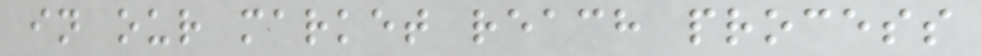in our market reach process
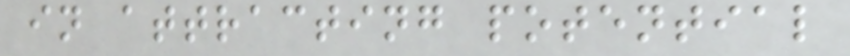in attracting potential
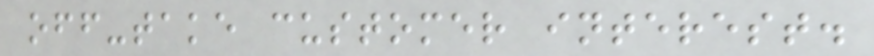off-take customer interest.
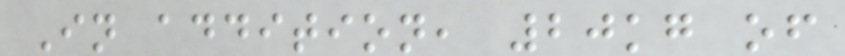In addition, 20kg of
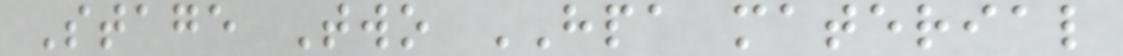Stage Two HPA material
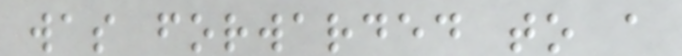was forwarded to a
